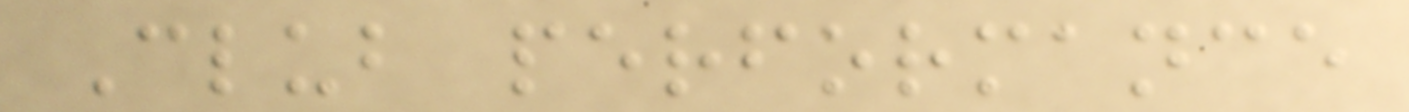Club performance
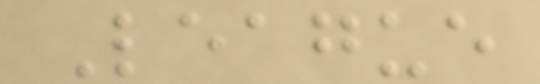League
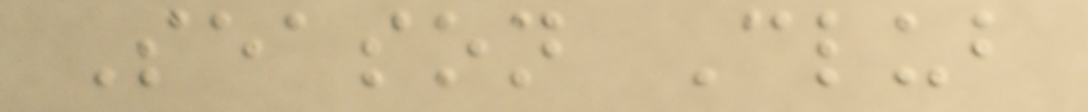Season Club
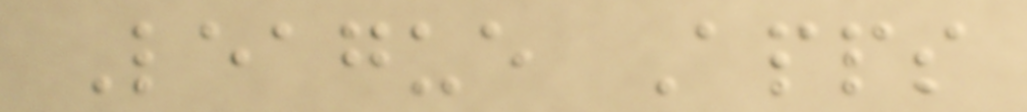League Apps
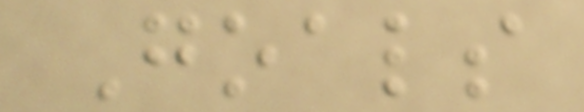Goals
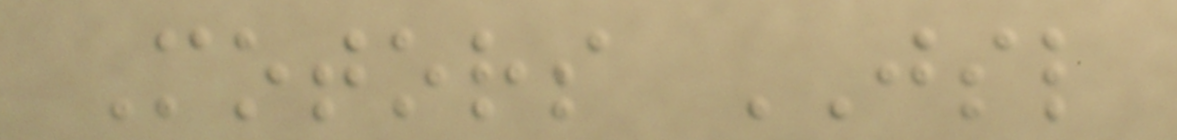Motors JSL
